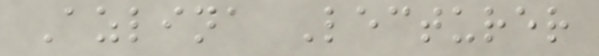Azlina Lecturer
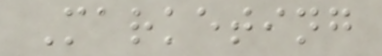Marketing
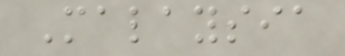Malaysia
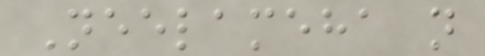Neelameha n
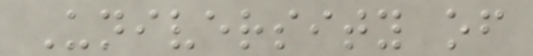University of
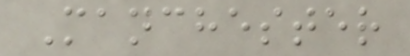Manchester
